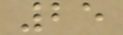25
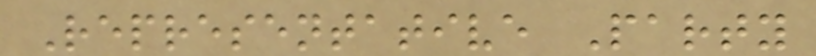Representative Party
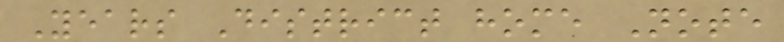Years District home Note
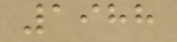1988
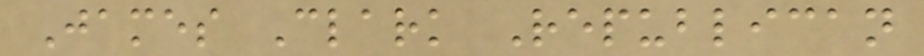James Clark Republican
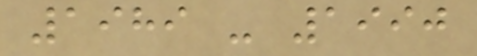1989 - 1990
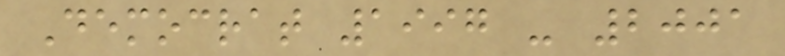Democrat 1997 - 2001
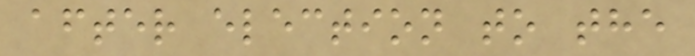after election to the
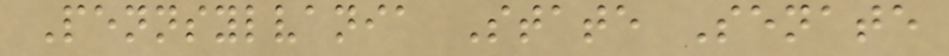Pennsylvania State Senate
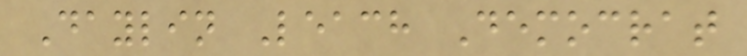Daylin Leach Democrat
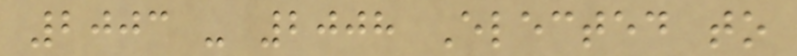2003 - 2008 Elected to
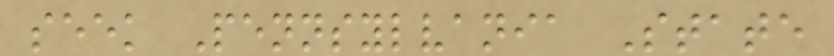seek Pennsylvania State
